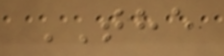THE
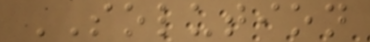SOLUTION
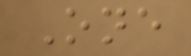One
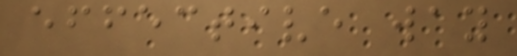effective way
